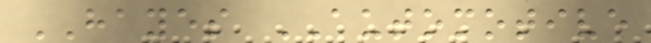HAYES AUTOMOTIVE
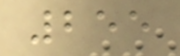255
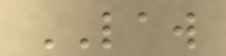LAW
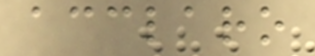acclaro
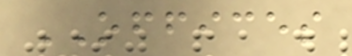OFFICES
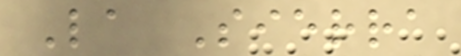La Sierra
